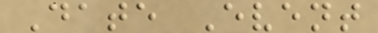Date Event
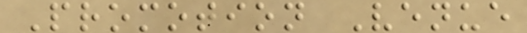Promotion Venue
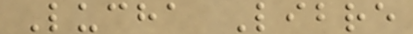Lucha Libre
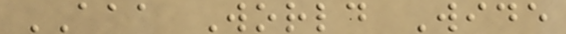AAA World Wide
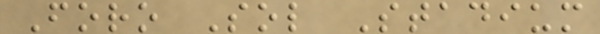Foro Sol Stadium
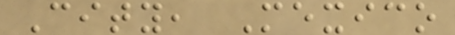City, Mexico
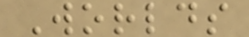Worlds
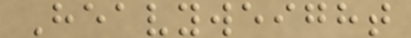Heavyweight
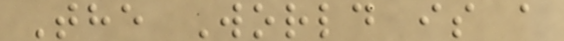The World is a
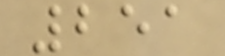251
